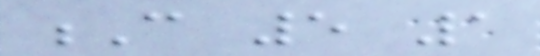C 5 1
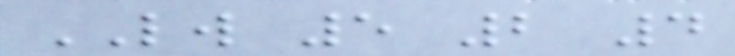LW 5 2 4
